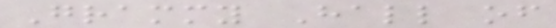Grammy Hall of
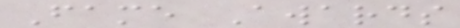Fame Awards
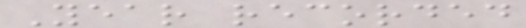Year recorded
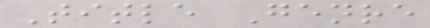Title Genre
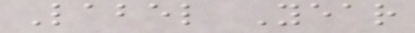Label Year
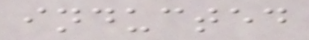inducted
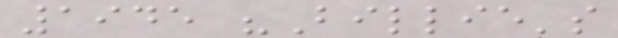1945 "Billie's
